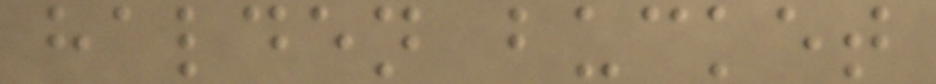halden bucket
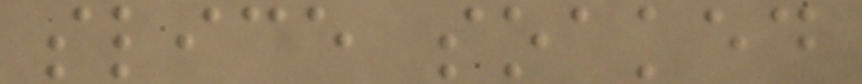slice soaked
